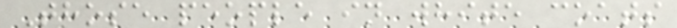Those people in white coats
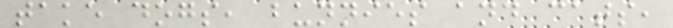take dogs, bunnies and cats,
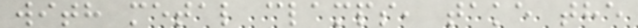with metal clamps, take the
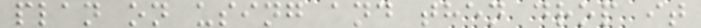plan on using and then drop it
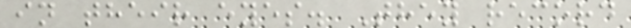in their eyes. They record
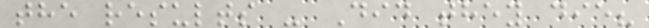the results - Did they die?
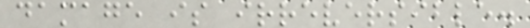damage is irreversible.
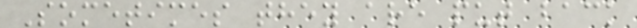Sometimes they are put back
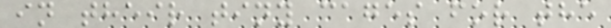in their tiny cages for the
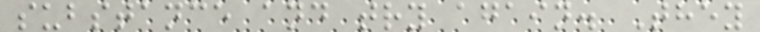substance and try again. They
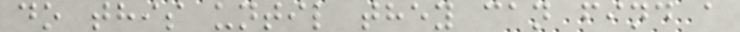do this until they can find a
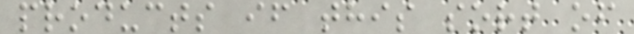products if this sort of
